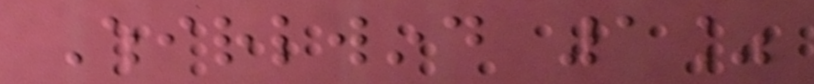Whirlwind 1%
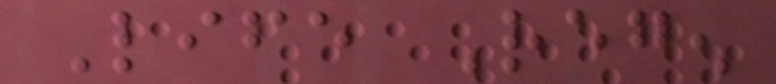Life Regen
